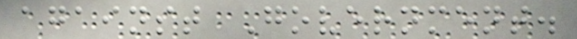against Government.
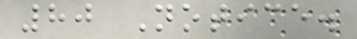80 Notice.
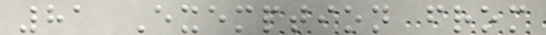81 Exemption from
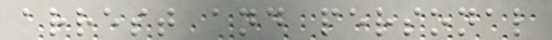arrest and personal
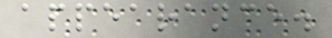appearance.
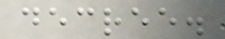decree.
